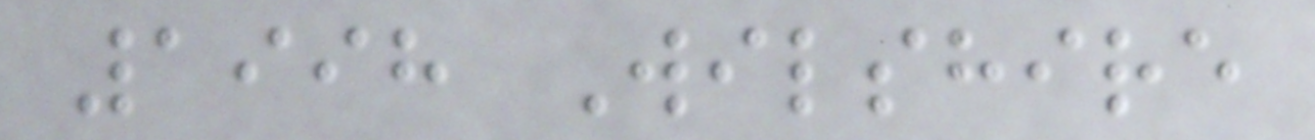1998 Wilshire
